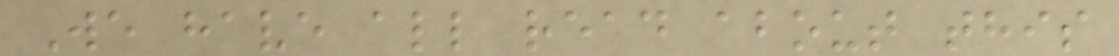We have all read about this
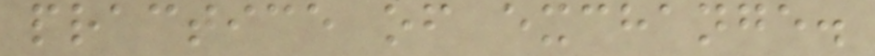practice of exchange.
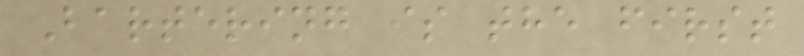Bartering is the first
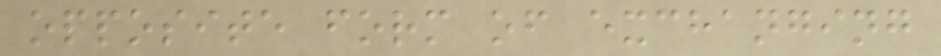opposite form of exchanging
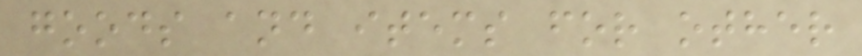goods and items for other
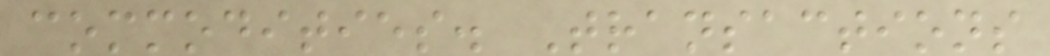commodities. Transactions
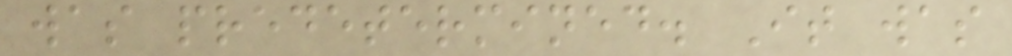was predetermined. It was
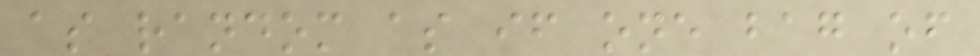as random as if one bag of
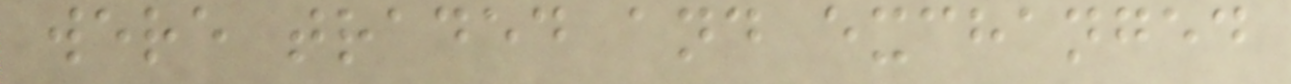were traded and exchanged
